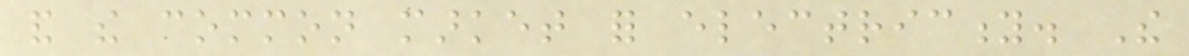and the common market for electricity. The
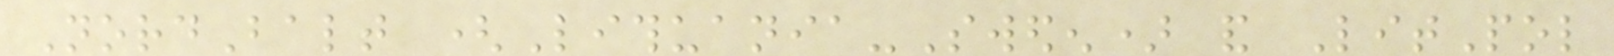NordBalt (Lithuania-Sweden) and LitPol
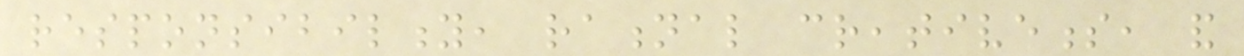responsibility, rational creativeness, and
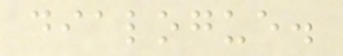dialogue.
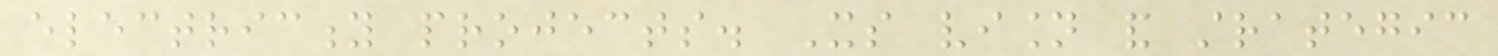electricity projects. Its vision and strategic
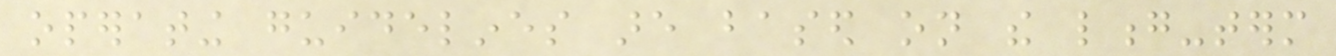operating guidelines are based on the long-term
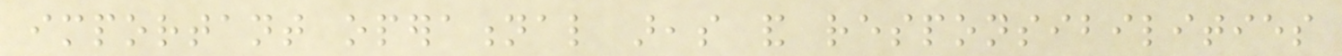important operational areas and responsibilities
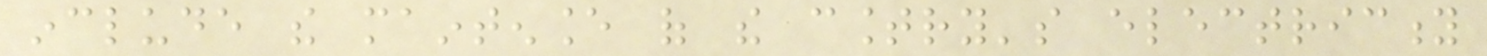include the maintenance of the country's electricity
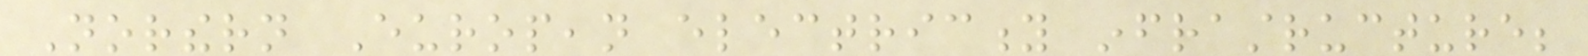Northern European electricity infrastructure;
